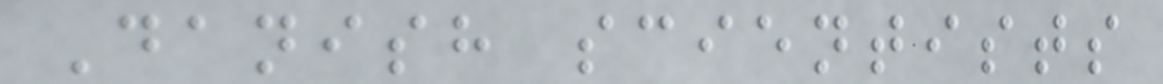Danish scientists
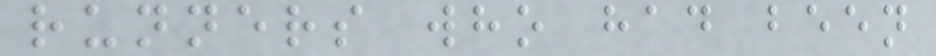runners who had been
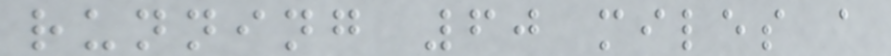running 60 miles a
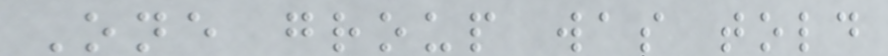One group was told
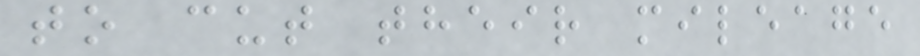to cut their mileage
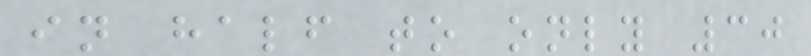in half to only 30
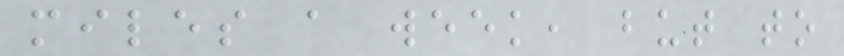miles a week, but to
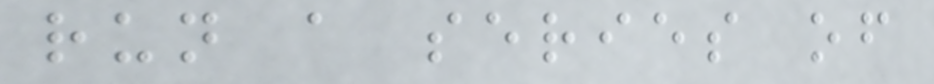run a series of
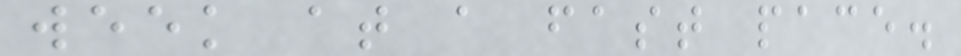week at a fast pace.
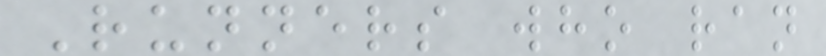Runners who ran
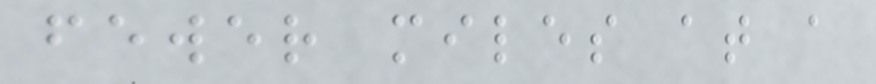fewer miles at a
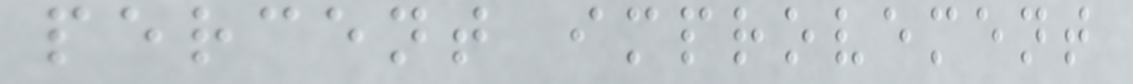percent improvement
